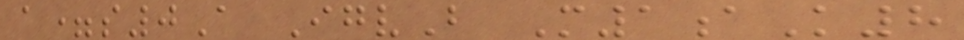a=s0A IgvB M1aK8
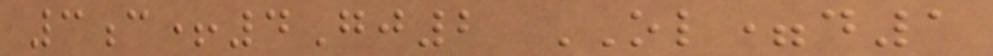3c+4Gj2 OL=d1
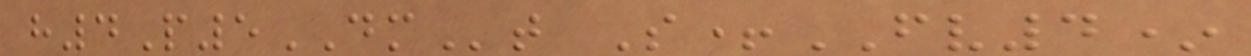h4P5DMt S+FV4*
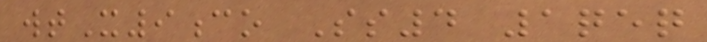wtX9co Ss4 1qeq
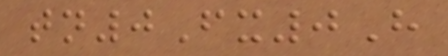tn0Fx0H
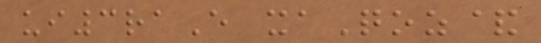ui3raE xaQoz&
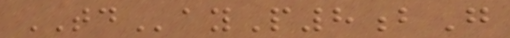TDayP8bG
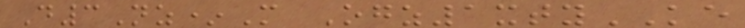D3Nz*M Ogz1xtyKE
